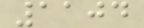1104
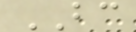BC
